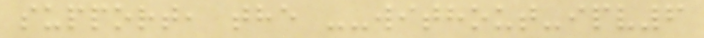support, the --without-ipv6
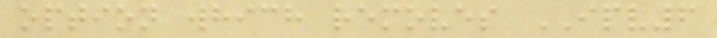option which removes IPV6
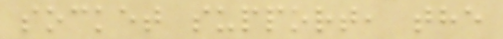socket support, the
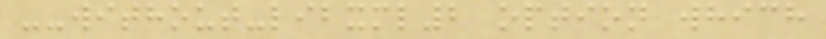--without-libxml2 option which
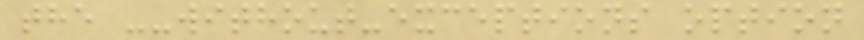the --without-exceptions option
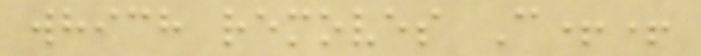which removes C++
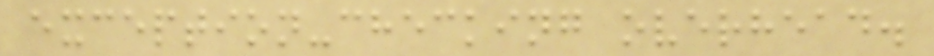exception-checking overhead.
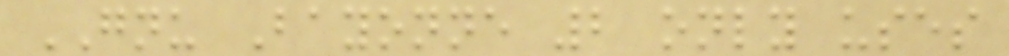GNU Bayonne 2 only uses
